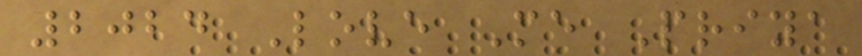2024 Love Me Priya
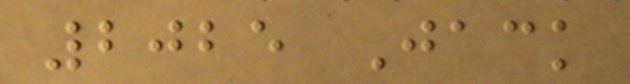2025 Jack
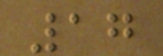17
